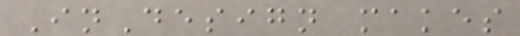InDesign makes
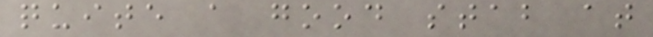quite a good stab at
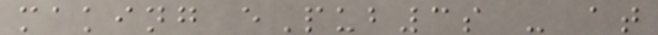making ePub3s - at
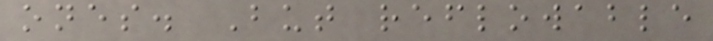ones. But reflowable
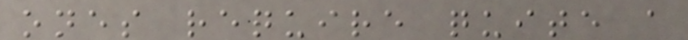ones require quite a
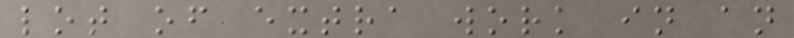lot of extra work in an
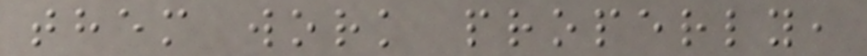them work properly,
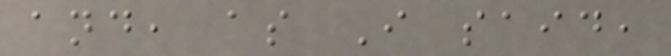and, as I said,
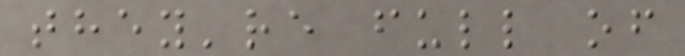they're full of
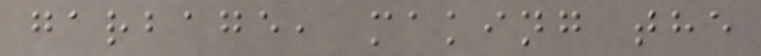garbage, making the
